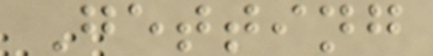Getting
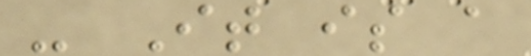- It is a
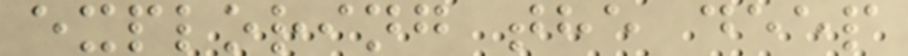exploring the deep
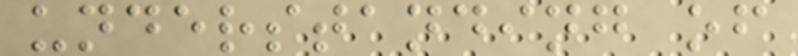understanding of
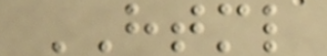HTML
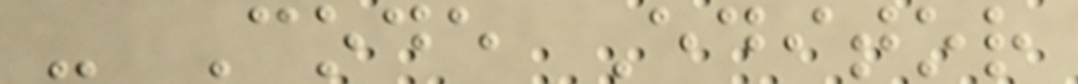- Code Editor
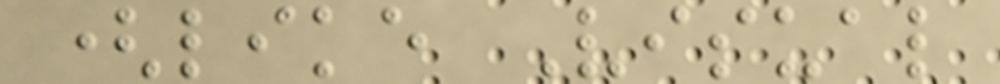(like Visual
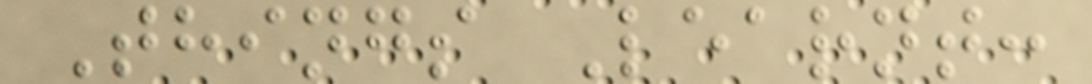Things Learnt:
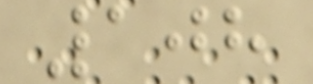108
